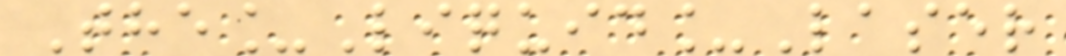The_Liquid_Laser
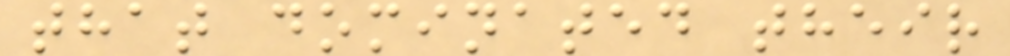that dominated their
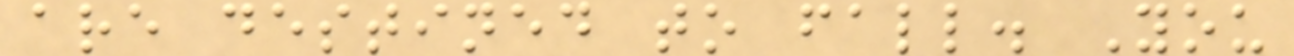are destined to fall. You
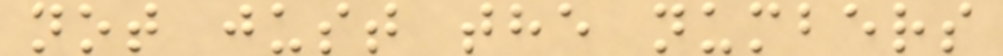not just the numbers
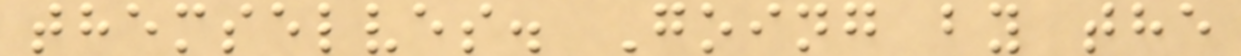themselves. Going by the
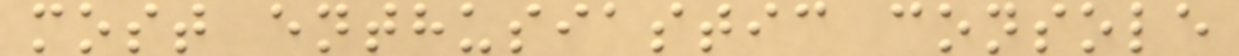most enthusiastic console
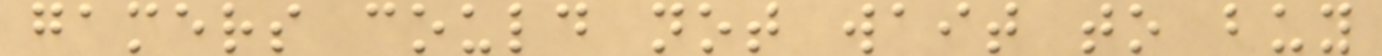gamers could not wait to buy
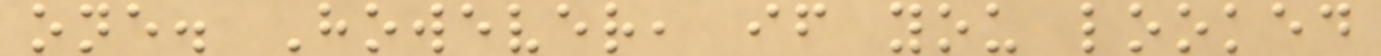one. However, if you looked
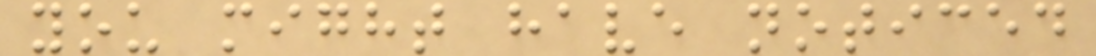you might have noticed
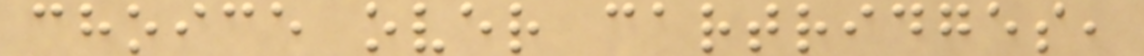choice over cartridges,
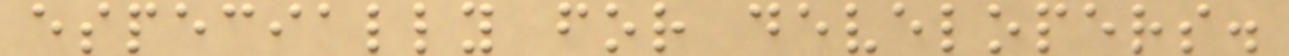especially for developers.
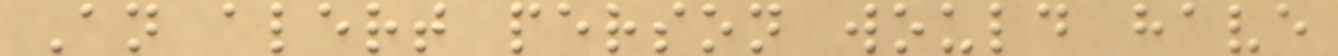An alert person would have
